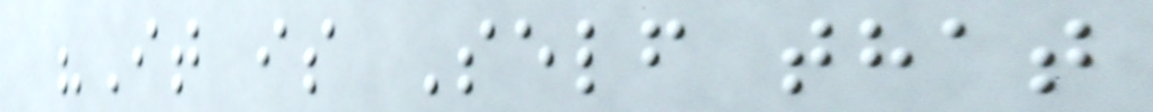"It is Self that
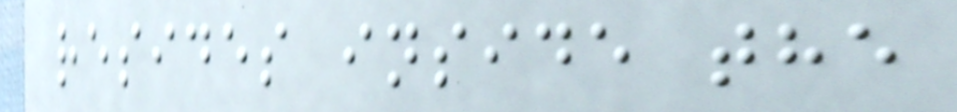resides inside the
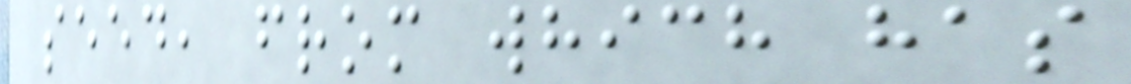seed, from which has
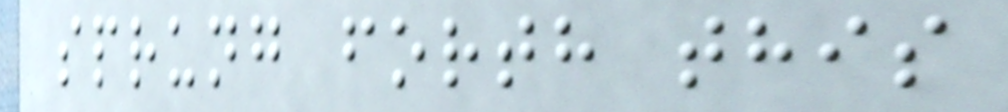sprung forth this
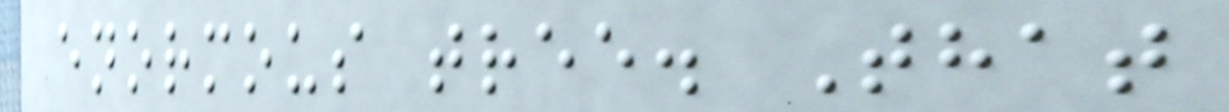enormous tree. That
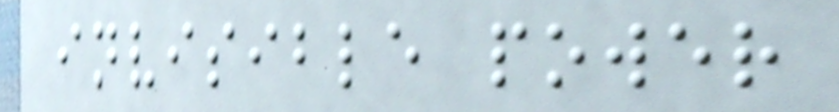invisible power
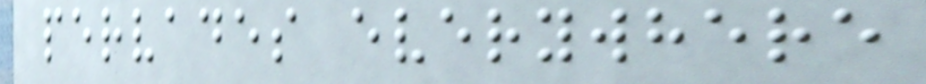pervades everywhere
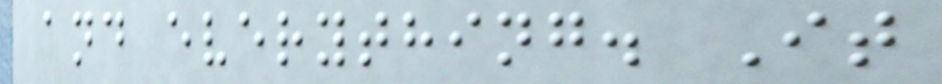and everything. It
